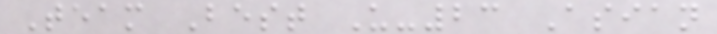Team Best U-23 Asian
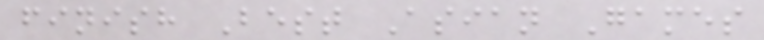finish Best Asian Games
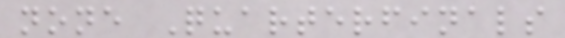none Quarterfinals
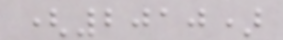(2010)
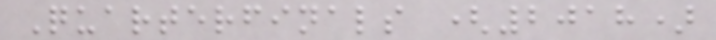Quarterfinals (2018)
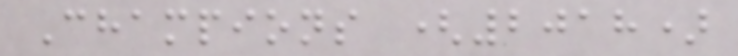Champions (2018)
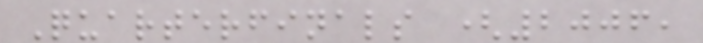Quarterfinals (2006,
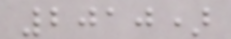2010)
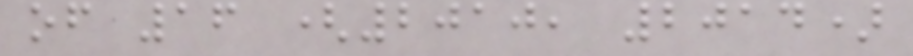of 16 (2010, 2014)
